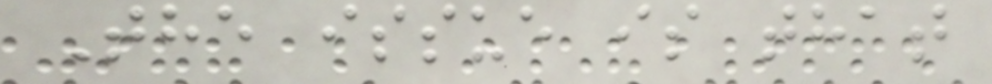The issue is that
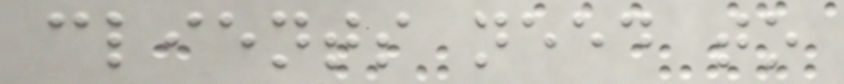clients need to
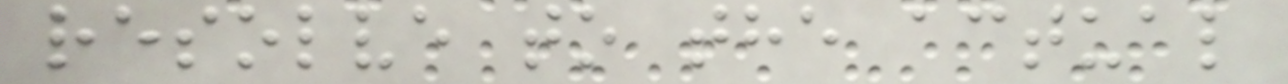resolve to the actual
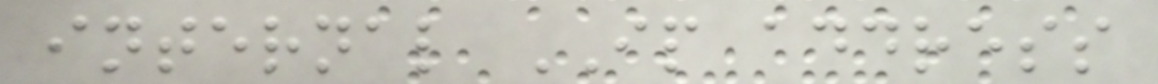internal IP address
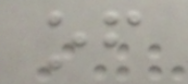of
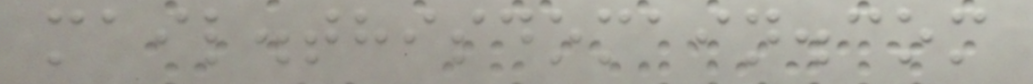mail.thisdomain.com
